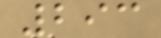293
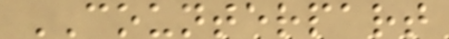COUNTERPART
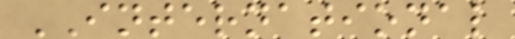INTERNATIONAL
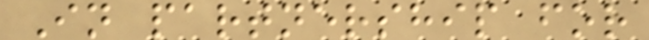In partnership for
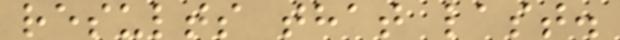results that last.
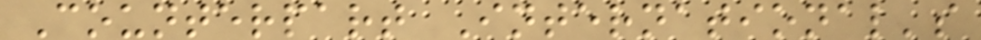Counterpart International's
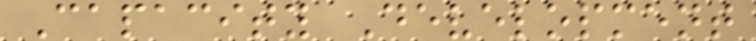Capacity Development
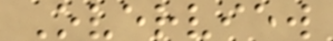Overview
